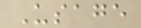Usage
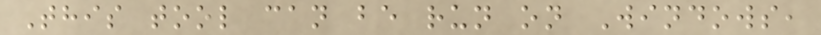This tool can be run on Windows,
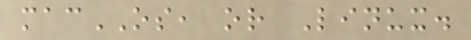macOS, or Linux.
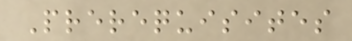Prerequisites
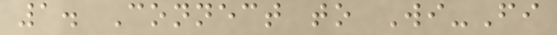1. Connect to Wi-Fi
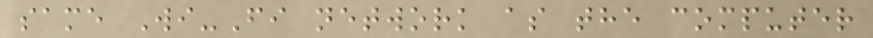same Wi-Fi network as the computer
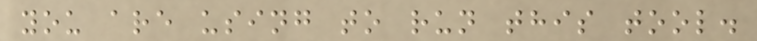you are using to run this tool.
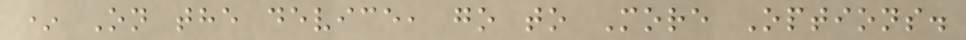* On the device, go to More Options.
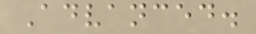Advanced.
